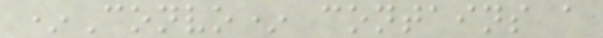*Convo* contains a
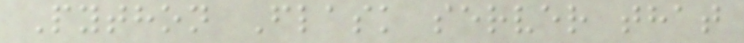Python Flask server that
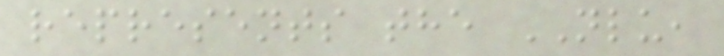represents the NLU,
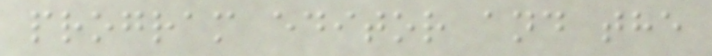program editor and the
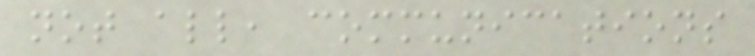not all, communications
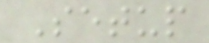Setup
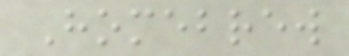Homebrew
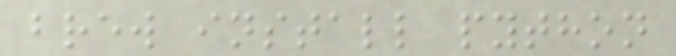brew install python
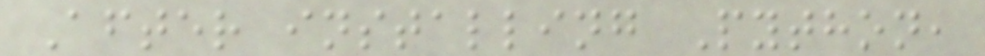After installing Python,
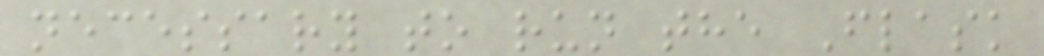necessary to run the Flask
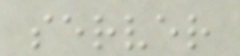server
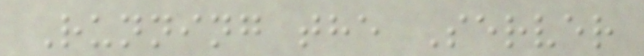Running the Server
